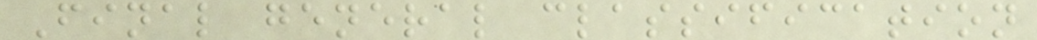Final general classification
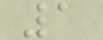1
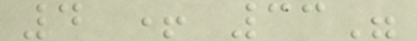4 + 33"
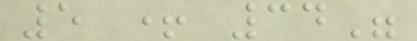5 + 34"
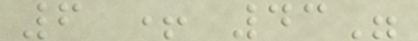6 + 43"
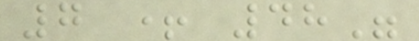7 + 48"
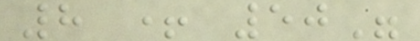8 + 50"
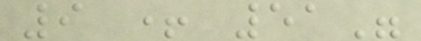9 + 51"
